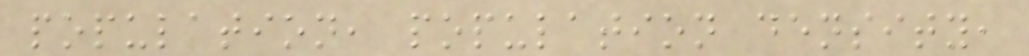population, population density,
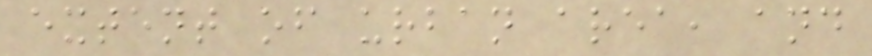extent of urban area, and
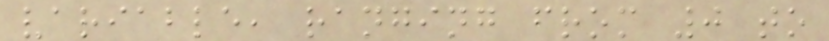variable, ranging from 0 to
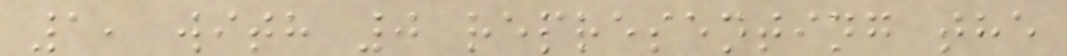1, with 0 representing the
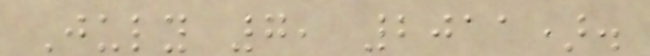July 7, 2011).
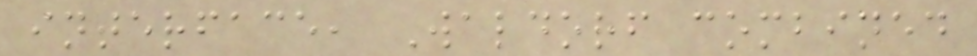interface, Waldorf combined
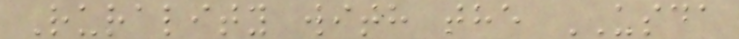Rurality with the USDA
